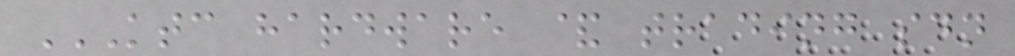KTC HARDWARE & TRADING SDN
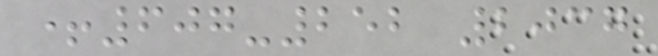+607-252 2037
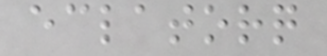eclatorq
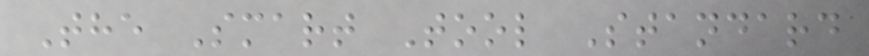The Smart Tool Standard
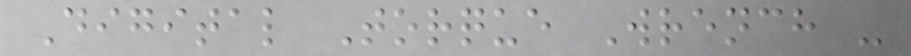Digital Torque Wrench -
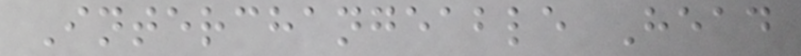Interchangeable Head
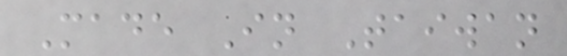Made In Taiwan
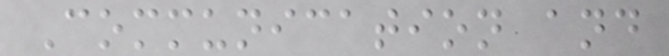Communication and
